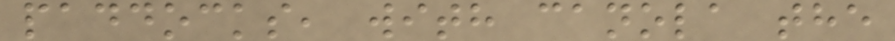paddocks, with canola the
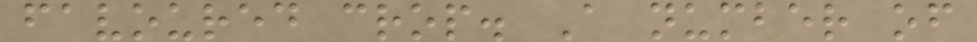favoured crop. A number of
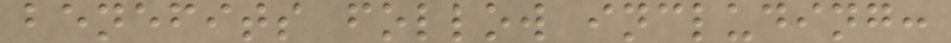benefits follow including:
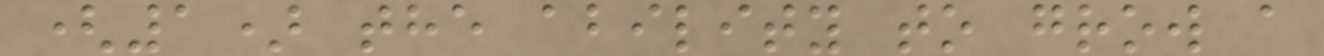(1) the ability to grow a
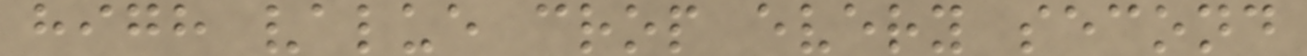high value crop every second
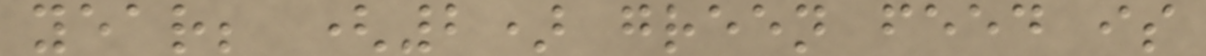year; (2) green feed is
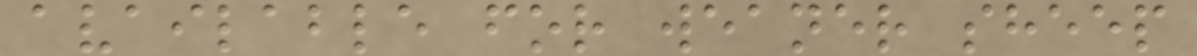available for weaner sheep
